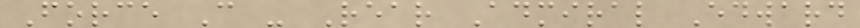Force C - Rear Admiral Edward
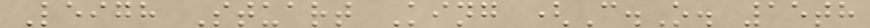Leigh Stuart King (C.O. 15th
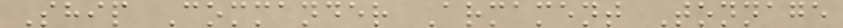Ship Commander Armament Tonnage
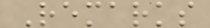Remarks
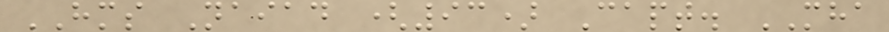HMS Naiad (93) Capt. MHA
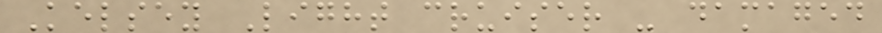Kelsey Light cruiser - damaged
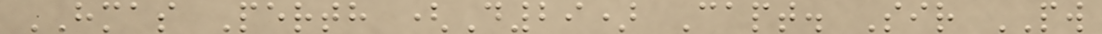HMAS Perth (D29) Capt. Sir PW
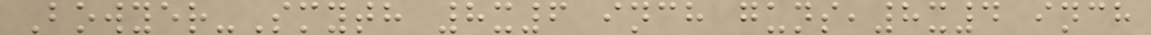Bowyer-Smyth 8x6 inch guns,8x4 inch
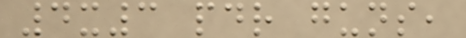4x3 pdr guns,
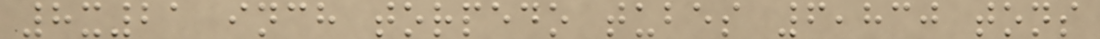8x21 inch torpedo tubes 6,830 tons
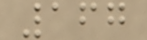167
